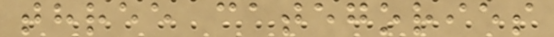three categories
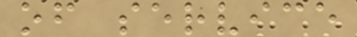of service
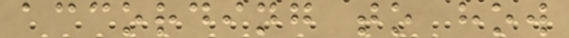according to how
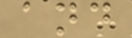and
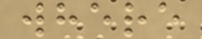where
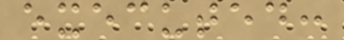executed:
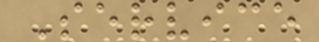Service
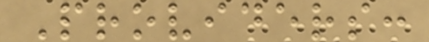Providers:
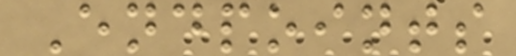Endpoints
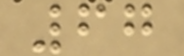67
